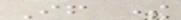If there
